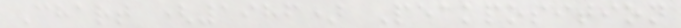Chart (1986) Peakposition
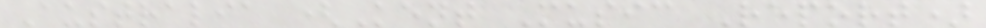Australia (Kent Music Report)
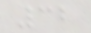32
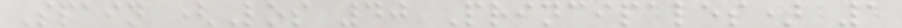Spain (Los 40 Principales) 1
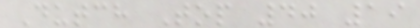Dutch Top 40 19
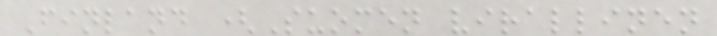Finland (Suomen virallinen
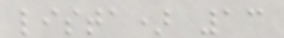lista) 13
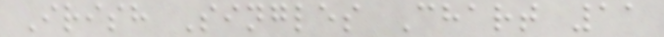Irish Singles Chart 11
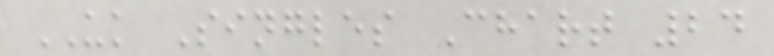UK Singles Chart 24
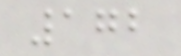172
